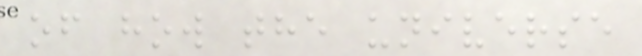of how the universe
